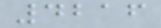4216
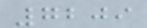7209
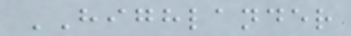HIGHLANDER
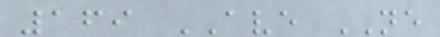169 AVE NE
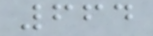664
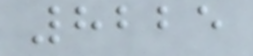8225
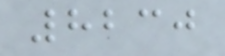8230
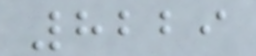8229
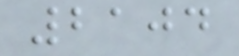2104
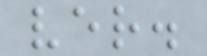ver.
